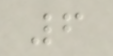6
